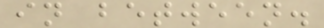in between.
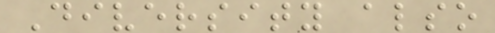Diversity also
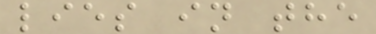lies in the
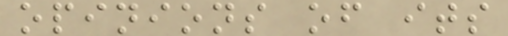opinions of its
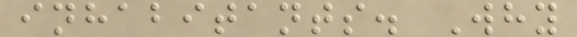inhabitants. Why
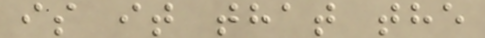is it that the
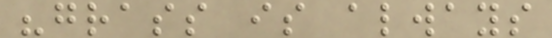"grass is always
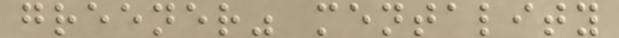greener" mentality
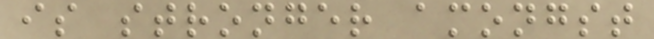is stronger amongst
